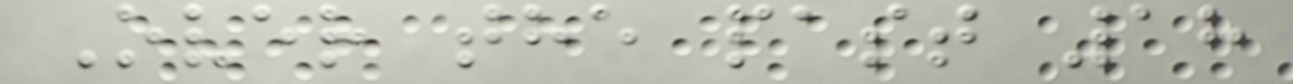Over the past 18
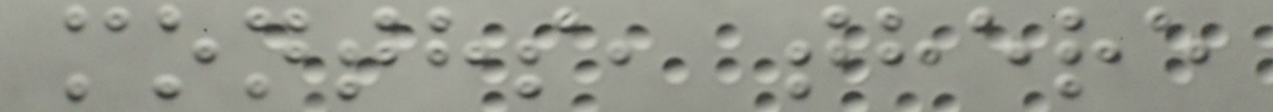months, there
